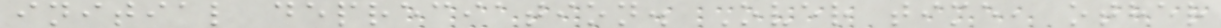initial depreciation. Over time, other
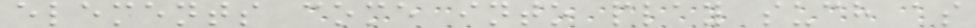elements come into play such as
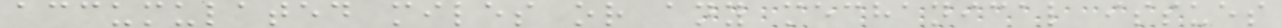accumulated miles or any mechanical issues
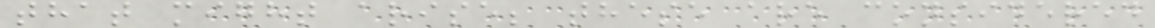that might arise; these are considered
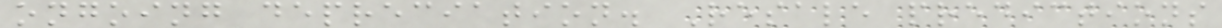ongoing depreciation. Resale predictions
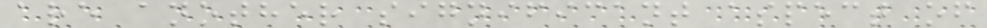are another significant aspect of
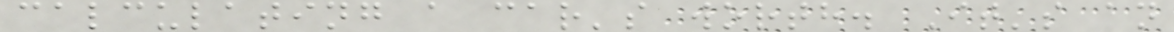calculating a car's worth. It's an
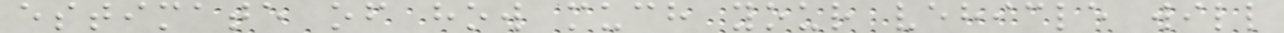estimate of how much your vehicle will
